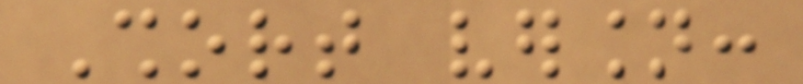Short version:
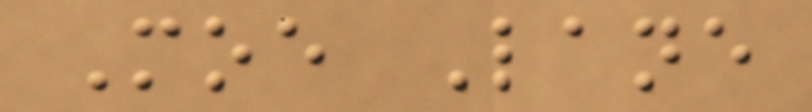Moe Lane
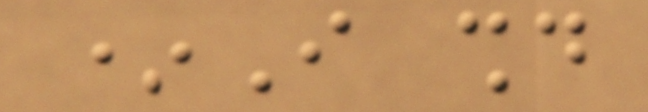*I should
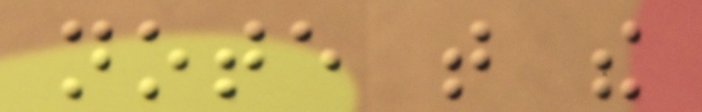note that the
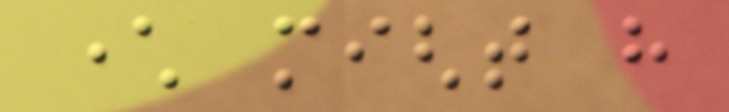character might have
